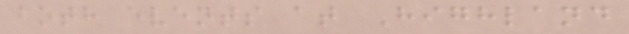both events at Highland
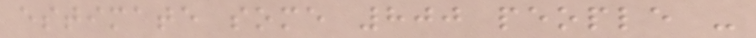estimate some 800 people -
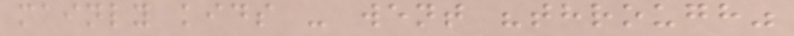mainly kids - went "through"
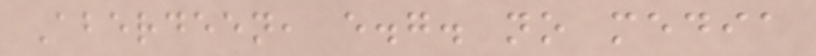Aberdeen, e.g. no media
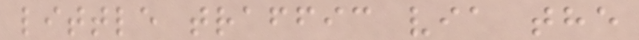little traffic via the
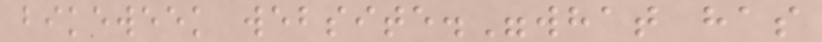bikeweek website."what has
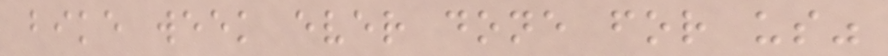bike week ever done for us"
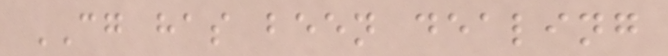CG has been dealing
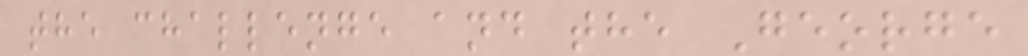the challenge and the George
